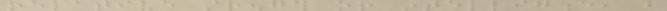relative strength or intelligence, but
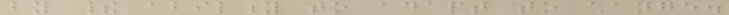by their ability to adapt to change.
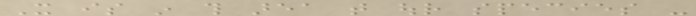It is in this area that our species -
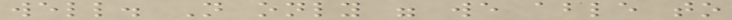well. Not only were we able to
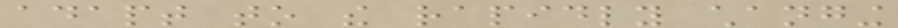adapt to the rapidly changing
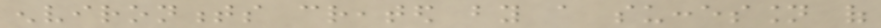environments created by a succession of
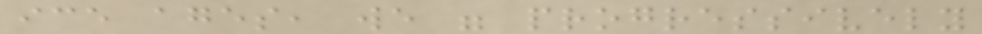ice ages, we were progressively
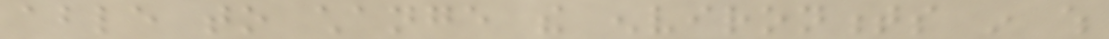able to change the environments in which
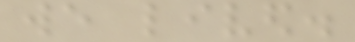we lived.
